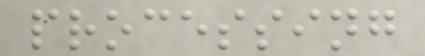processing
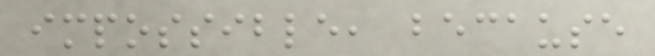impossible, because
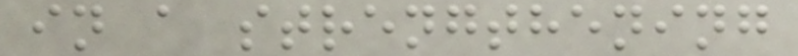in a strengthening
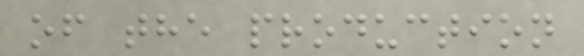of the production
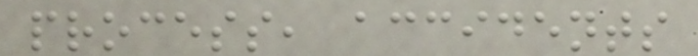process, accidents
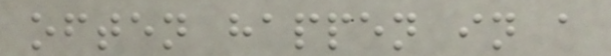often happen in a
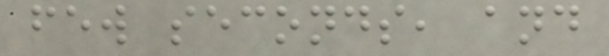few seconds, and
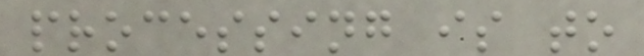processing is to
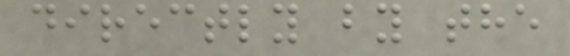directly by the
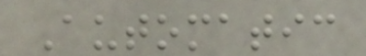Automatic
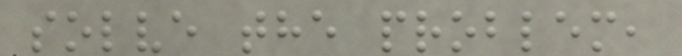solve the problem,
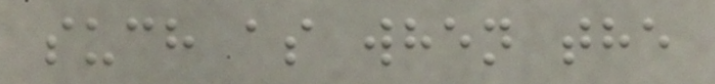such as when the
